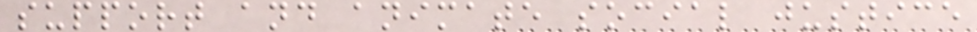support and animate social justice
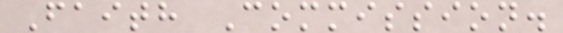Faith Commission.
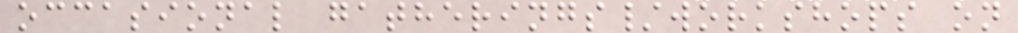occasional gatherings/workshops on
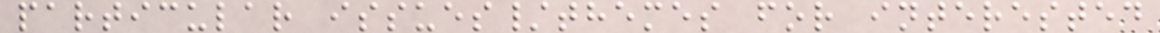particular issues/themes for interested
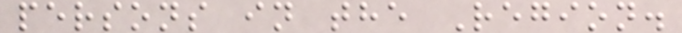persons in the Region.
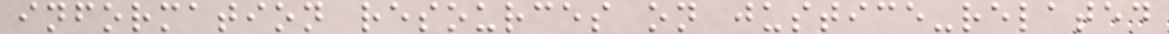information resources on justice-related
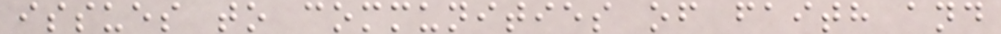issues to communities of faith and
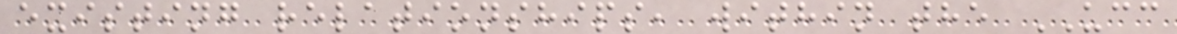existing relationships, within the UCC
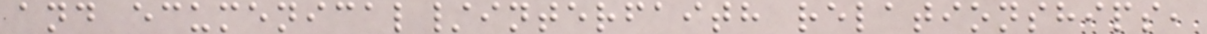and ecumenical/interfaith relationships,
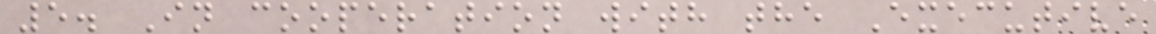5. In cooperation with the Executive
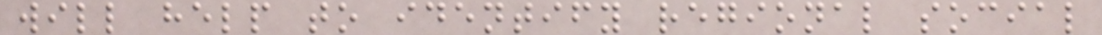will help to identify regional social
